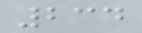234
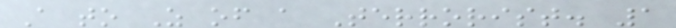A to Z of a Terrorist. 1
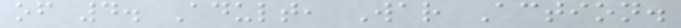of 4. Adult, War Action.
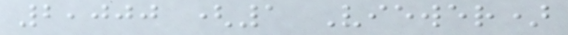2,000 (1 Viewer)
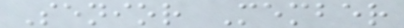Senior Member
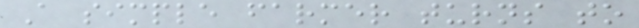A simple farmer turns to
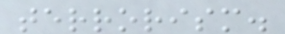terrorism.
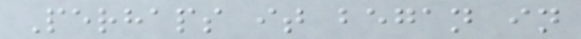Perhaps it began in
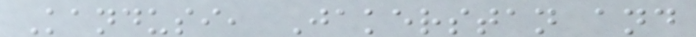Kandusi, Jakerstan and
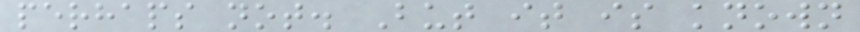perhaps not. But it is known
